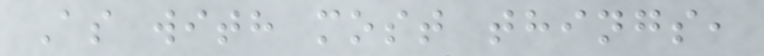As with most things,
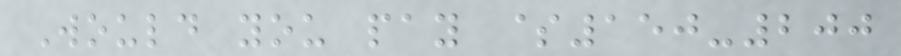Would you pay $150-200
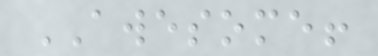AWESOME!
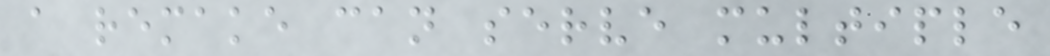a remake can serve multiple
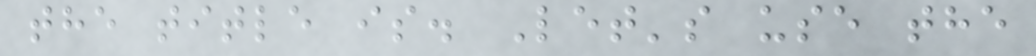the title is. Let's use the
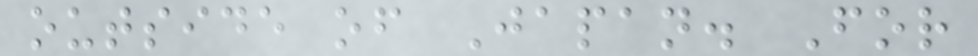outside of Japan. For
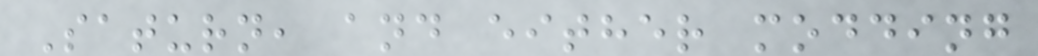Saturn, and either modding
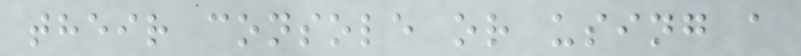their console or using a
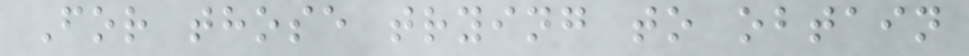For those trying to obtain
